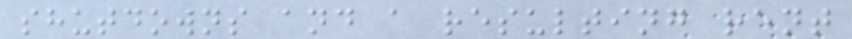shutdowns and a resulting rent
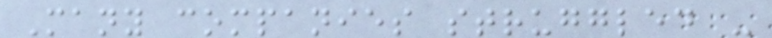Many companies struggled -
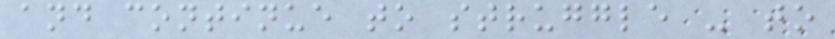and continue to struggle - to
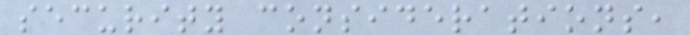security considerations,
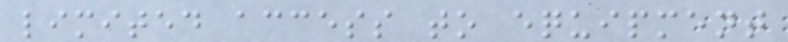limited access to equipment
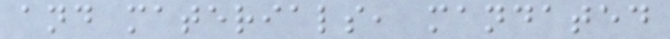and materials, mandated
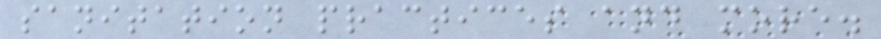sanitation practices and more.
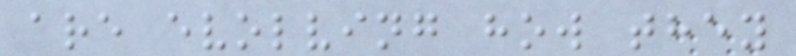are evolving how they
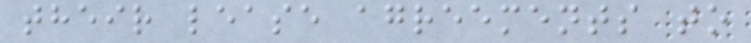their lease agreements to
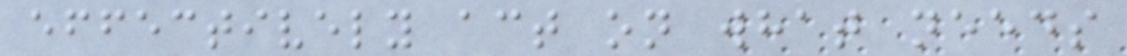effectively act on what needs
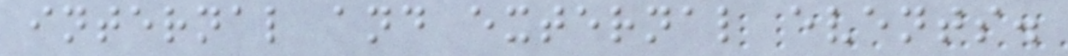internal and external events.
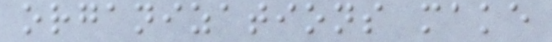organizations make
